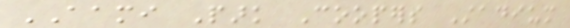AAMI Park Coopers Stadium
